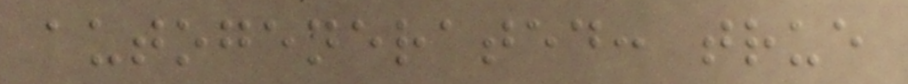autogenerated: true
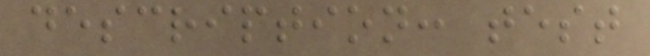description: test
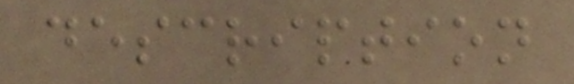description
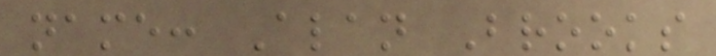name: Alan Brooks
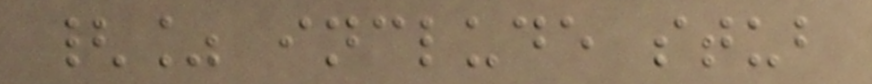{% include stub
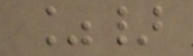%}
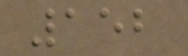152
